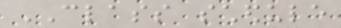CLASS schedule
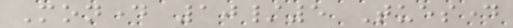Monday 10/5 Tuesday
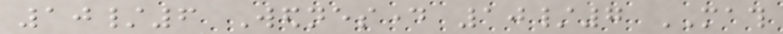10/6 Wednesday 10/7 MATH
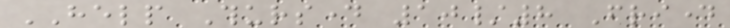HELP Thursday 10/8 Friday
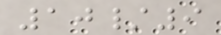10/9
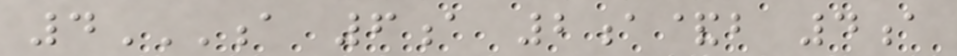4A 6A 2A&B 4A
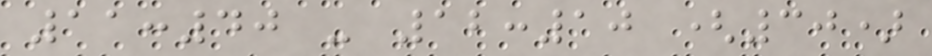11:40 - 12:10 (30)
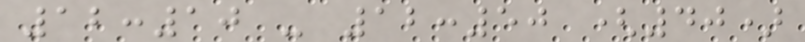12:10 - 12:50 (40)
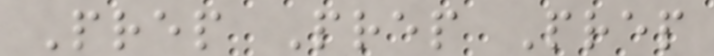Prep Prep Prep
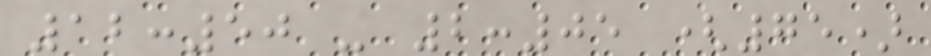12:50 - 2:05 (75)
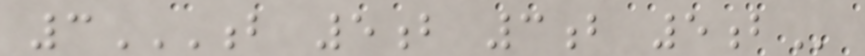3B 5B 3B 5B
